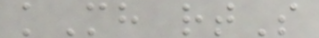kMh rtS
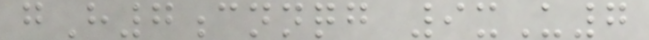gH7cnnqg 9xU7
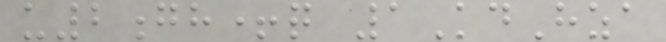u2gh+q 1KdHza
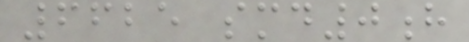6625 smd0h
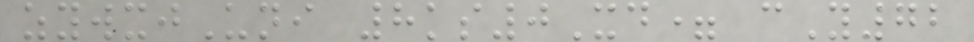zywxjUni 8ks0Xd= cY72
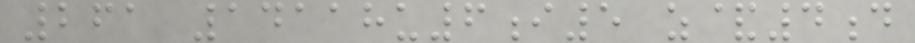261 14118u6i5 z&4d
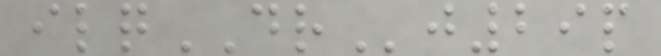ilqDRj29p
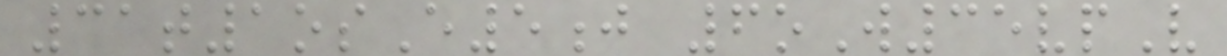31t1osE5j 6oW35vpV
